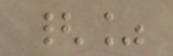{%
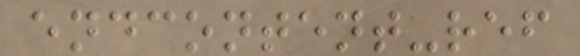endcontent-ref
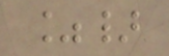%}
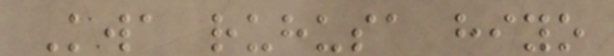Kwa ruhusa hiyo
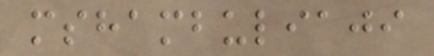mshambuliaji
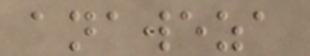anaweza
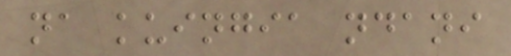na kuingia ndani
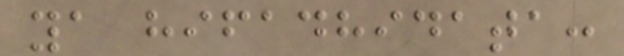ya hifadhidata:
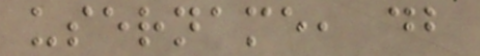username, db
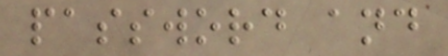password and
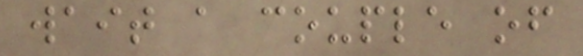wait a couple of
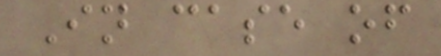In case of
